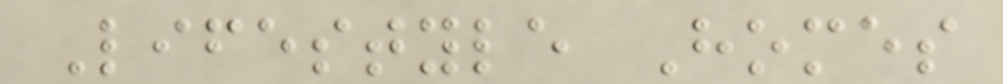Lifestyle Homes
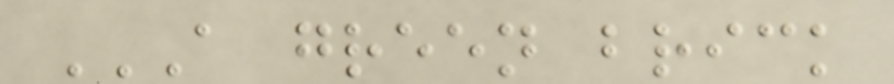A GREEN BRICK
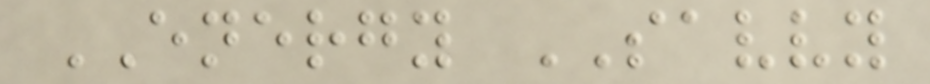ENERGY SAVVY
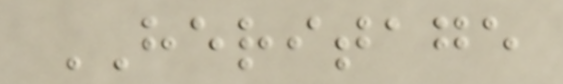HERITAGE
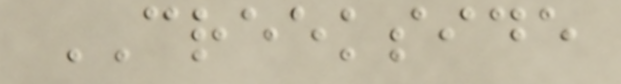CREEKSIDE
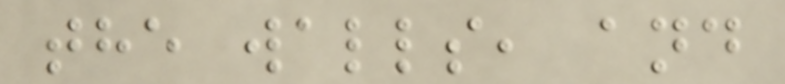the walls, and
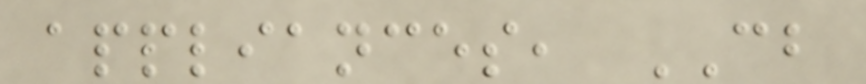appliances, CB
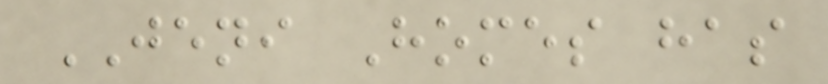JENI Homes has
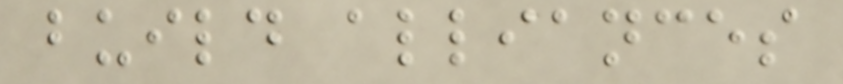build alliances
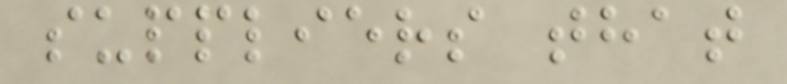suppliers that
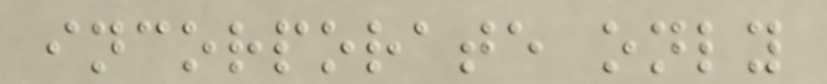incorporate only
